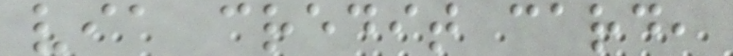via credit card,
